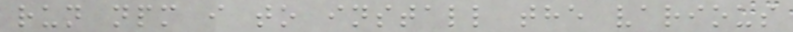run npm i to install the various
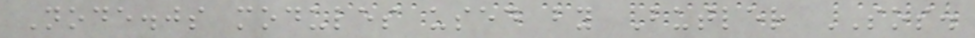Node.js modules used by Butler SOS.
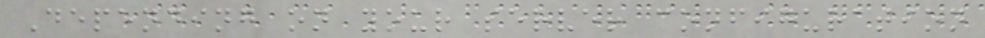Depending on your server configuration
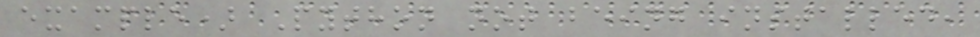example) Python not being installed,
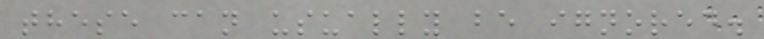these can usually be ignored.
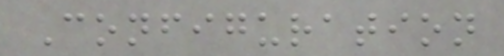Configuration
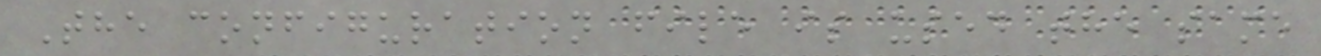The configuration file is used the same
